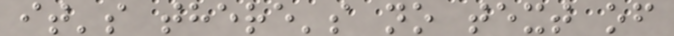it's there's no text of
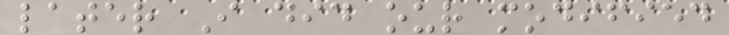later I did our modified
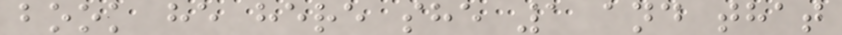book he here she 1 and that
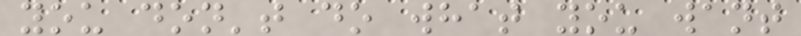you don't do what you want
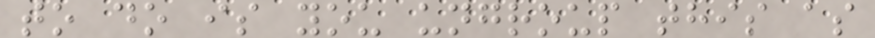to do is you ungroup this as
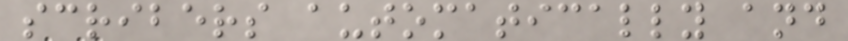scribers automatically and
